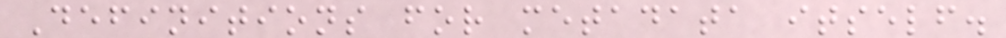Definitions for metadata itself.
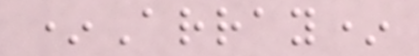*Array*
